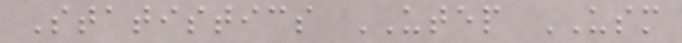Statistics UTEP USM
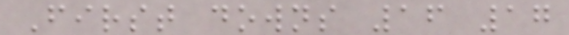First downs 16 17
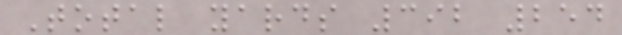Total yards 392 254
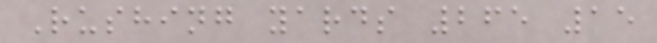Rushing yards 265 15
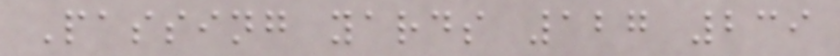Passing yards 127 239
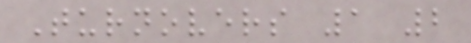Turnovers 1 2
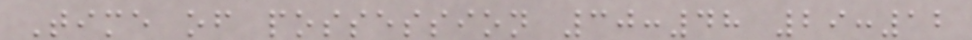Time of possession 30:48 29:12
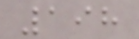198
